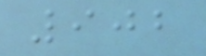902
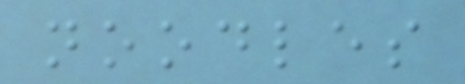noodles
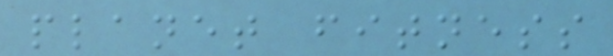planet fitness
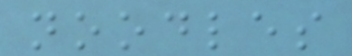noodles
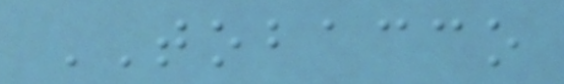TOBACCO
